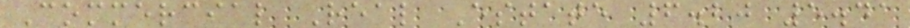Commercial Real Estate 6.20 5.41
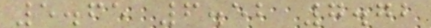5.65 6.52 7.72
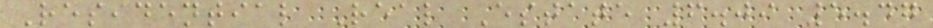Residential Real Estate 6.09 5.47
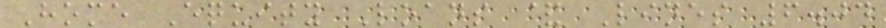Home Equity Loans & Lines 6.04
